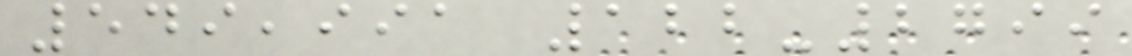549,991 122-2799
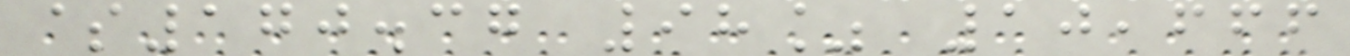$170.37 98% 10,666
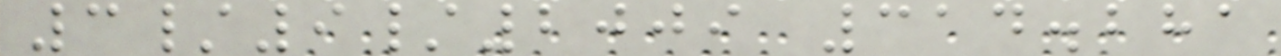3/9/2009 314.281
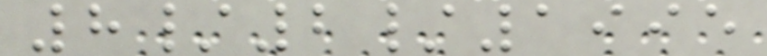8/2/1995
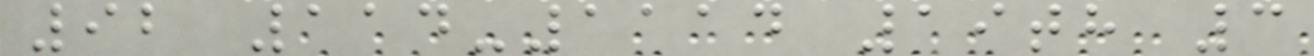92 114-1114 19th 3
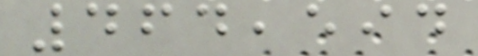464,594
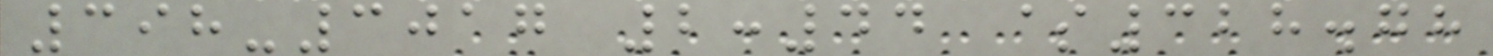398-3017 2:44 $328.78
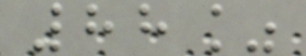88%
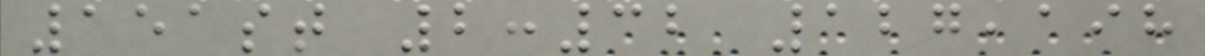151st 2:32 127,198
